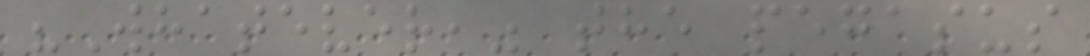"Whatever," the pegasus
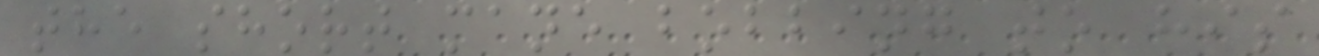the short mane bobbing to his
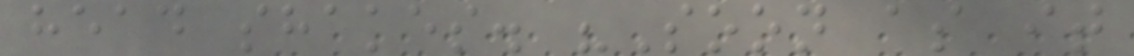head shakes. "Soon as it
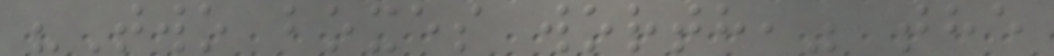"Two boxes worth," the
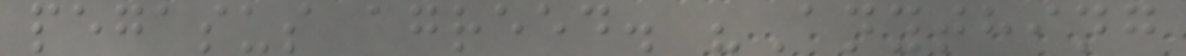pegasus agreed. "Anything
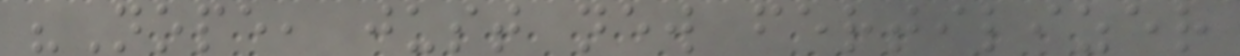"Nope, just new fertilizer
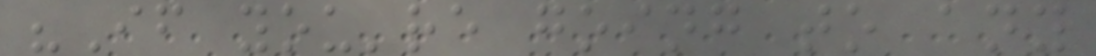"If you're going to any
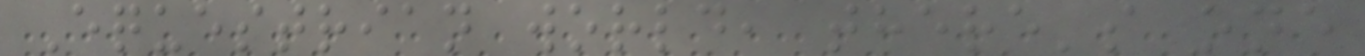Equestrian world, there's one
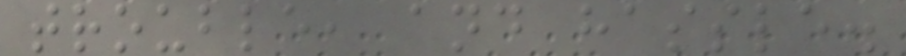trouble, and hassle.
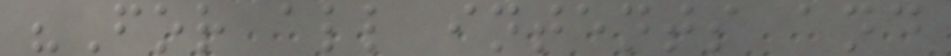"For all intents and
